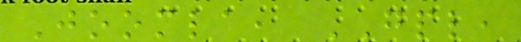Joomla, GPL,
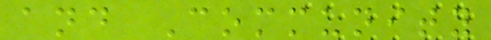and Community
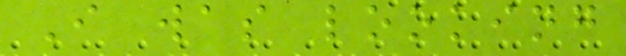I was looking
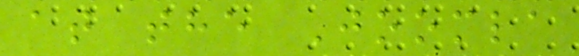at the Joomla
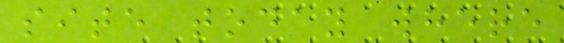site today where
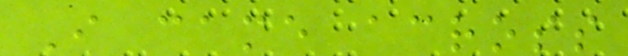I came across
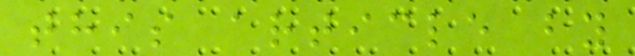this article by
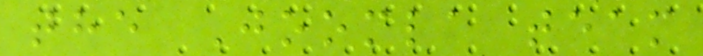the Joomla team
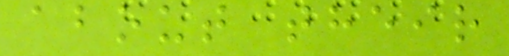about their
